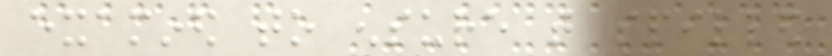examined to ensure that spilled
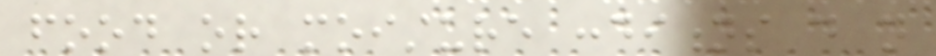food or moisture conditions do not
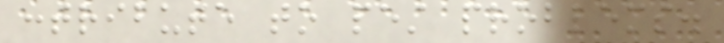contribute to pest problems.
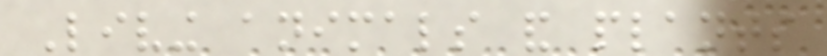Living animals and plants
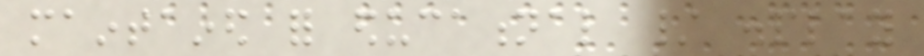maintained for educational / display
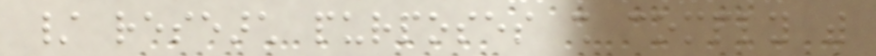/ research purposes shall comply with
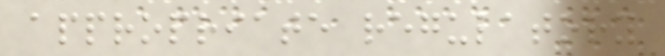appropriate regulatory
